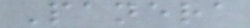Panera
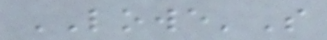LOWE'S
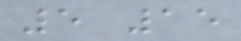5 15
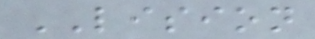LISION
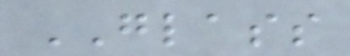GLASS
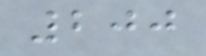200
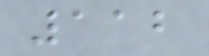112
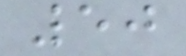50
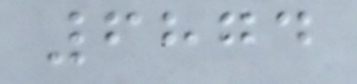6874
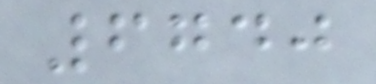6740
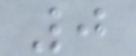0
